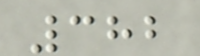382
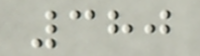380
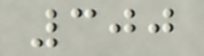300
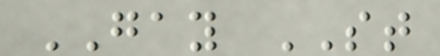GAY ST
